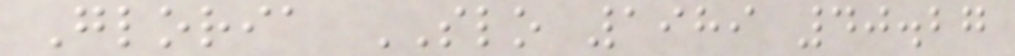Gloria SLO 1989 40.27
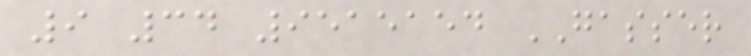9 34 9515154 GASSER
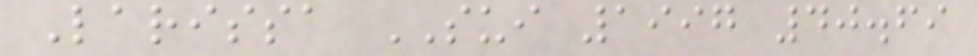Larissa SUI 1997 40.69
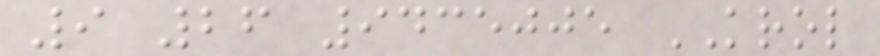9 26 9435005 KROL
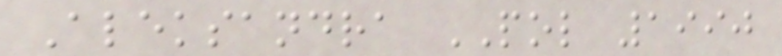Aleksandra POL 1990
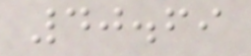40.69
